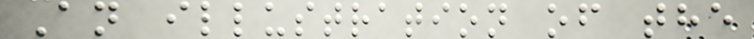An illustration of the
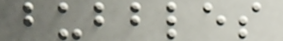bubbles
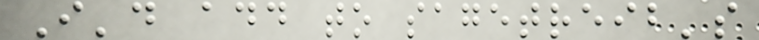I'd add to sagetreib's
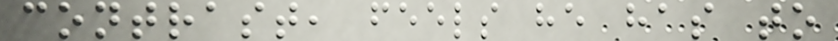contrast, feels he has to
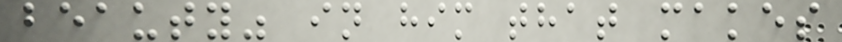beauty" in him that makes
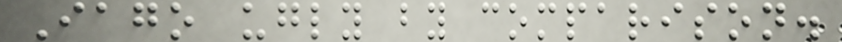Iago ugly by comparison.
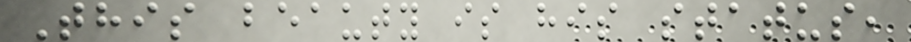This beauty is his status,
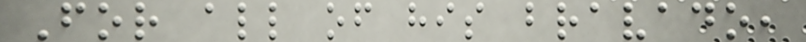For all of his bravado,
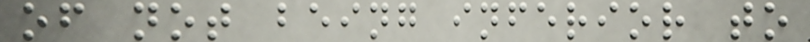of not being inferior to
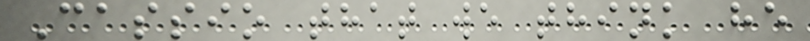Cassio that we think he
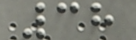38
